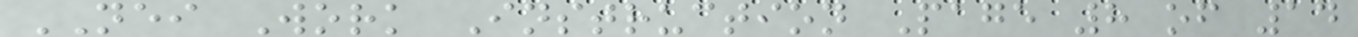NEI Work Instruction Page 8 of 14
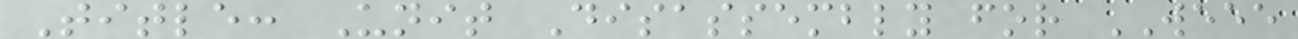Title: Unit Disassembly for WEEE
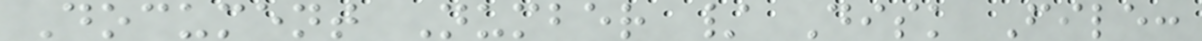Document Number / Disk File:
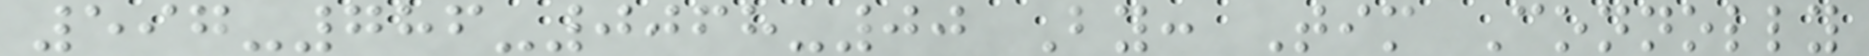597-786-0068-00 By: Tim Connolly
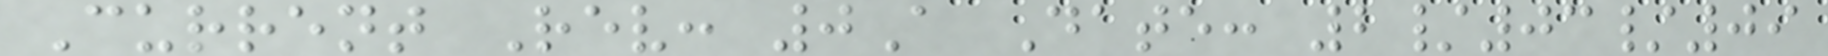Current Rev: 0A Date: 2/03/09
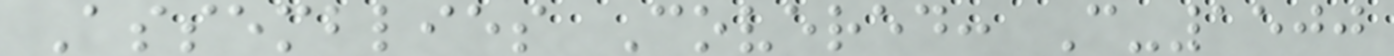Assemblies Covered: C-1500
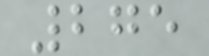275
